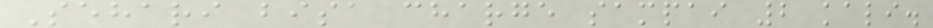Sehari bisa charge sampai 2 kali.
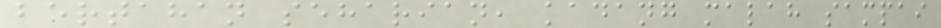bertahan seharian, kadang malah sampai
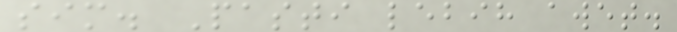sim. Pasti lebih awet.
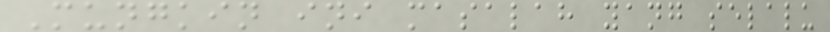Mungkin ini masalah yang selalu
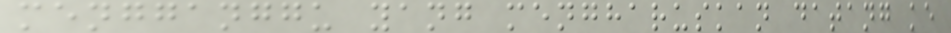mengganggu yang mengharuskan datang ke
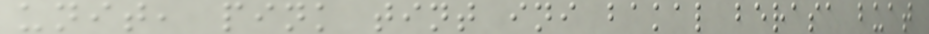unit, pink tint ini bakal berasa buat
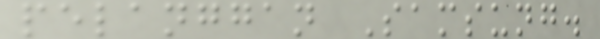pelanggan Samsung.
